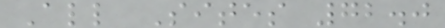All Sites 72.0
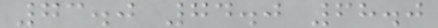73.0 74.0 68.0
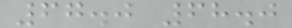67.0 68.0
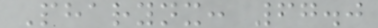Pharynx: 67.0
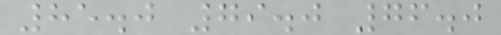85.0 79.0 76.0
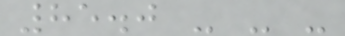85.0 - - -
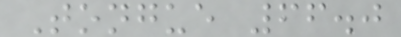Tongue 66.0
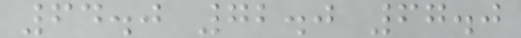64.0 72.0 67.0
